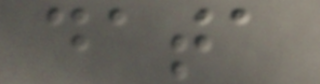data
